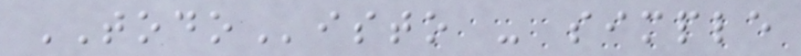TODOisto - simple
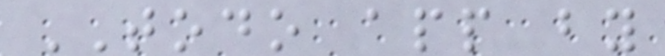TODO app by
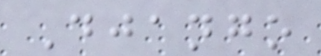Django
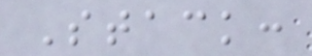Stack:
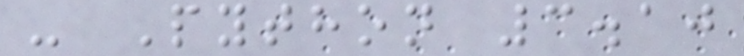- Python 3.10
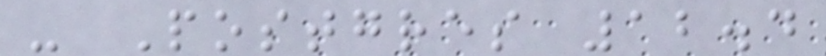- Postgres 12.4
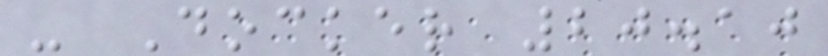- Docker 20.10
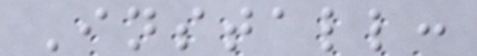Install:
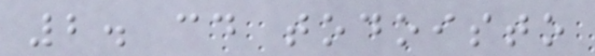2. cd todoisto
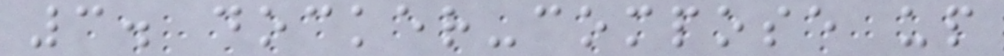3. docker-compose up
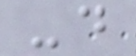-d
